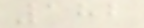182
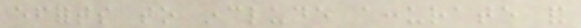efforts to include accurate and
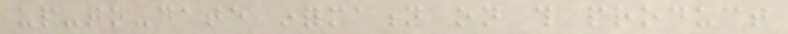up-to-date information on this product
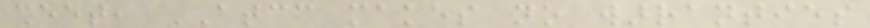sheet, ATCC makes no warranties
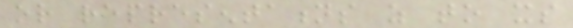or representations as to its
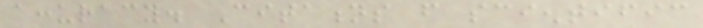accuracy. Citations from scientific
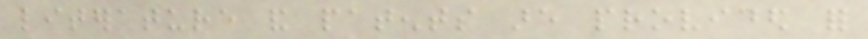literature and patents are provided for
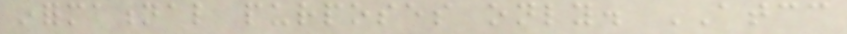informational purposes only. ATCC
